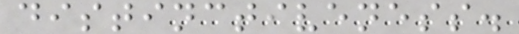distinctiveness.
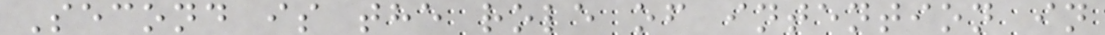Second is the role of intention in
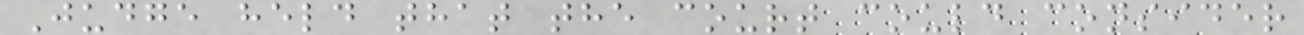Judge held that the court could consider
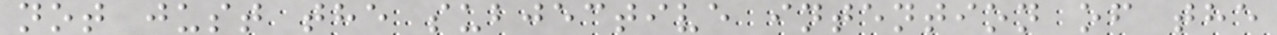not just the subjective intention of the
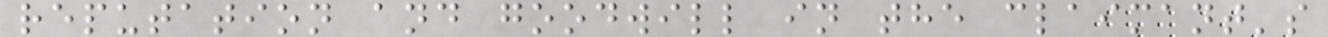reputation and goodwill in the claimant's
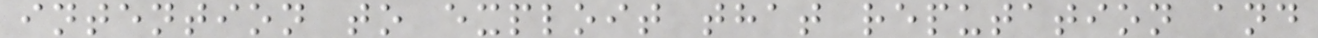intention to exploit that reputation and
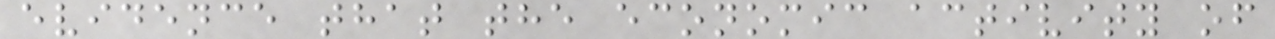evidence that the economic activity of
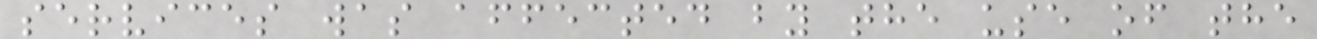services was affected by the use of the
